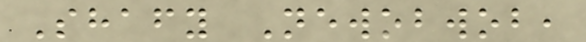Shafy Newobwob,
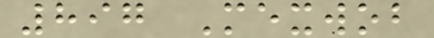897 Mexwob
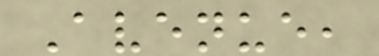Avenue,
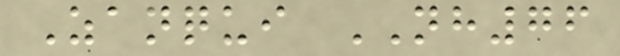Zanqui NH76
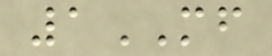1MF
